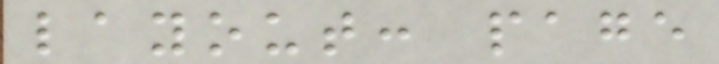layout: page
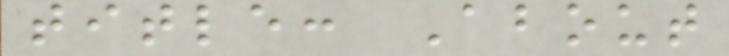title: About
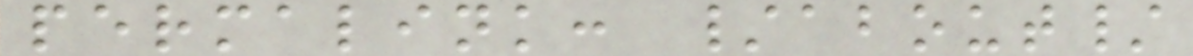permalink: /about/
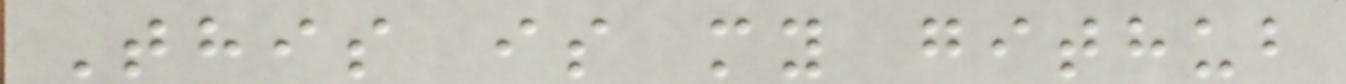This is my github
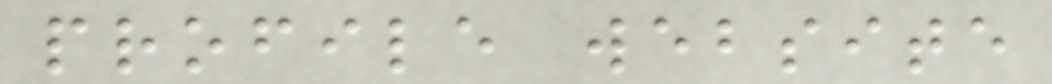profile website
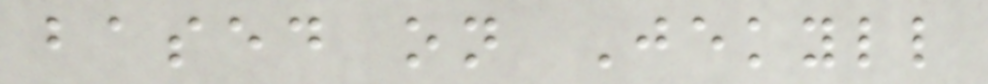based on Jekyll
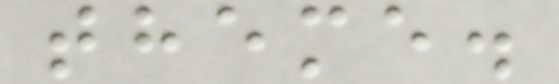theme.
